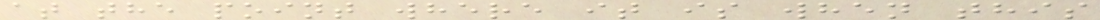at the point where it is when this
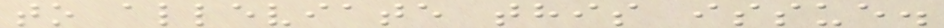to alleviate this issue.
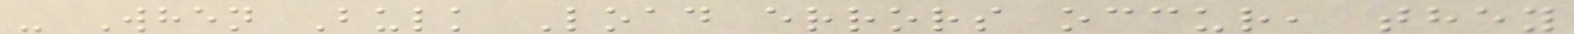- When Bulk Load errors occur, they
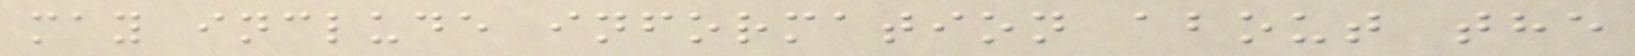may include information about the
